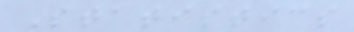Statistics
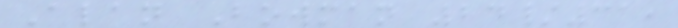Alan Bowman 24/31,
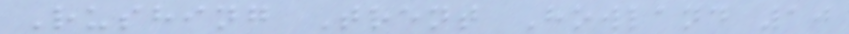Rushing Trent Howland 10
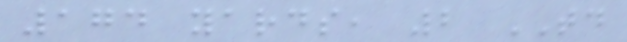174 yards, 2 TD
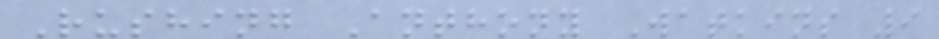Rushing Anthony Watkins 9
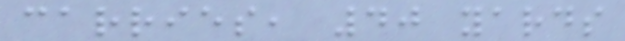carries, 40 yards
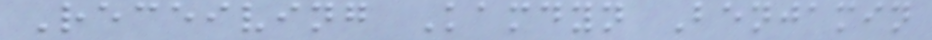Receiving Kamdyn Benjamin
